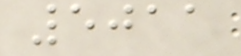5011
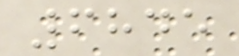6845
